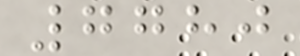7780
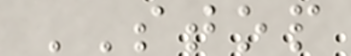STOP
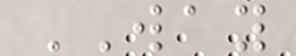WAY
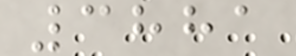3881
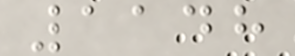1148
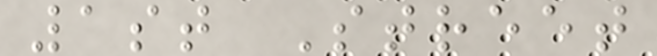1st Street
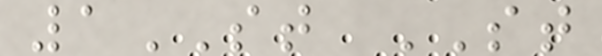1ST ST
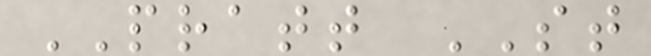PRATT ST
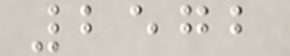2572
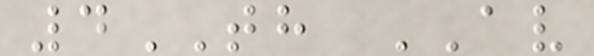4TH AV
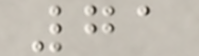71
